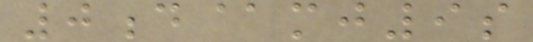0d@mj9s
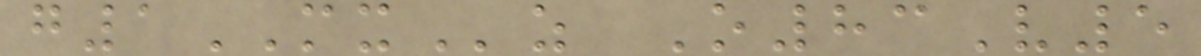g1MXz O83V5
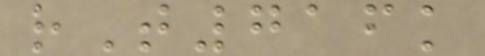rT716k
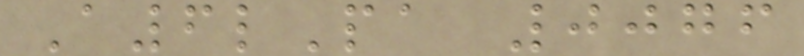A6lPa 0076
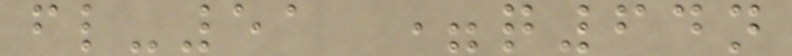fl-51 =q64n
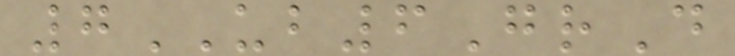7UB6GrD
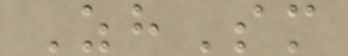ZhSm
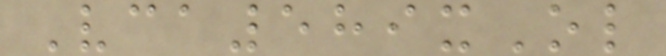Vca589xOl
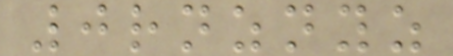0rnznyz
